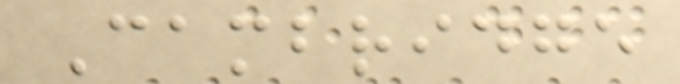Cambridge
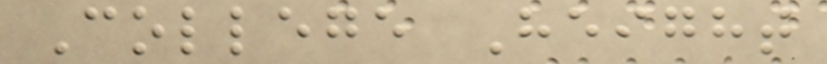College Height
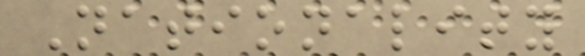Nationality
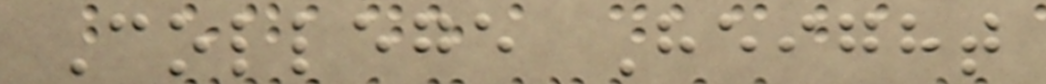College Height
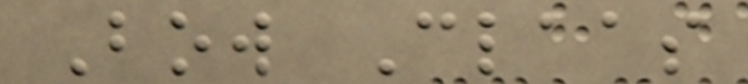Bow Claas
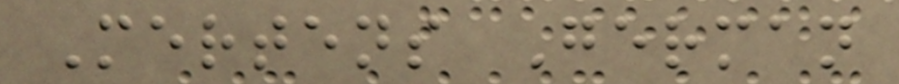Mertens German
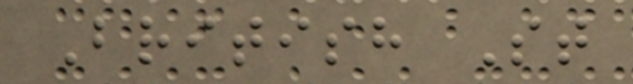British St
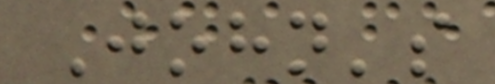John's
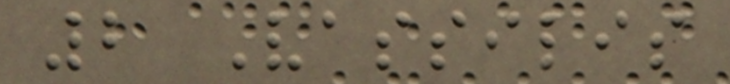2 Vassilis
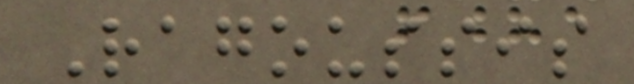Ragoussis
